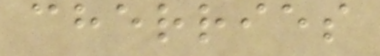cherries
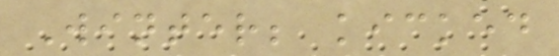Winter; kicked
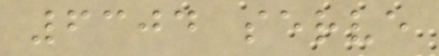6304 serve
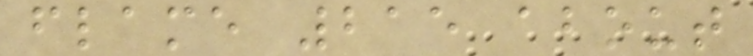flame 215 about
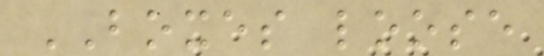BOXES loose
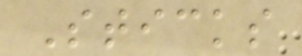Sticks
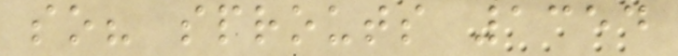so? sprouts 1354
